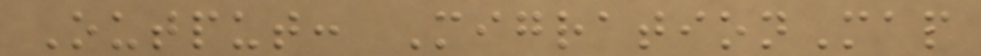Output: MigrationMap
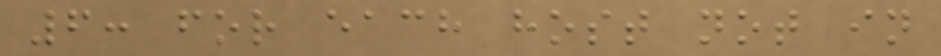6: for each host not in
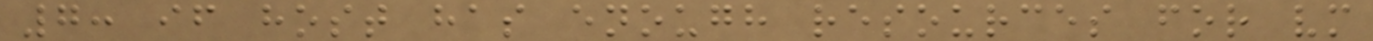7: if host has enough resources for vm
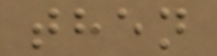then
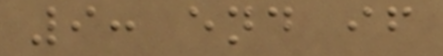9: end if
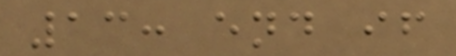13: end if
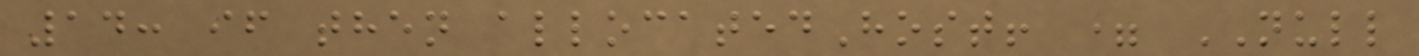14: if then allocatedHost! = NULL
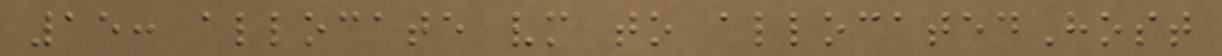15: allocate vm to allocatedHost
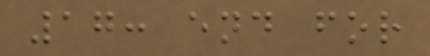17: end for
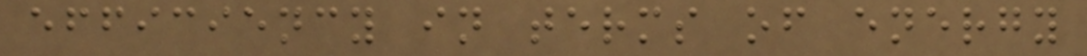efficiency in terms of energy
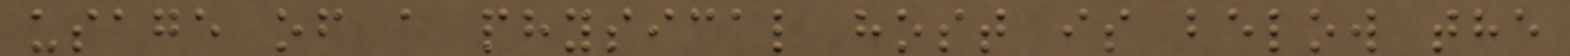usage of a physical host is below the
